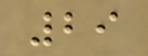29
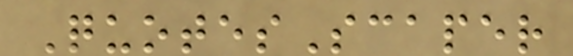QuotesScaper
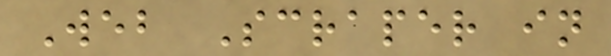Web Scraper in
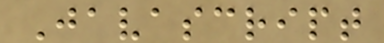Javascript
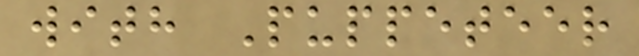with Puppeteer
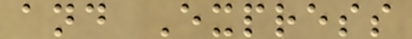and Express
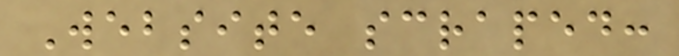Website scraped:
